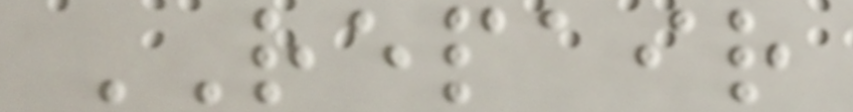REPAIR
